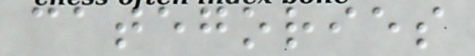categories
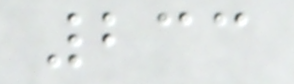233
